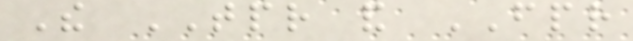The TPR and FPR
